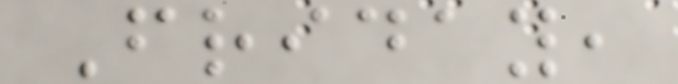Friday,
